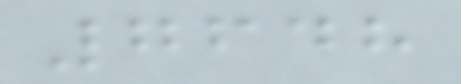7648
